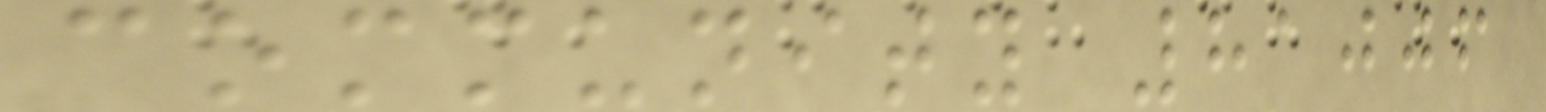community 81006
